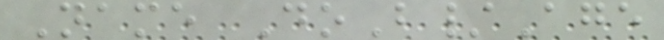Name DoB/Age
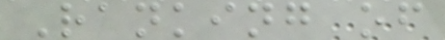Ranking of
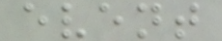event
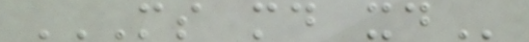MS MD XD
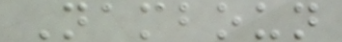Namboun
